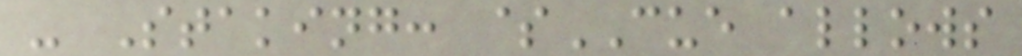- Staking: $CUE allows
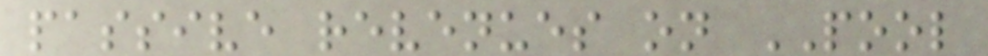passive revenues on POOL
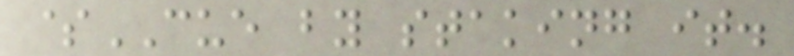$CUE by staking it.
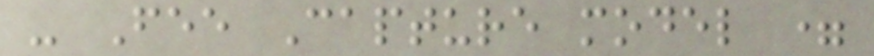- Fee Capture model =
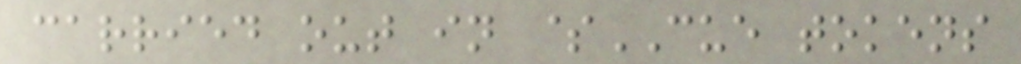carried out in $CUE tokens
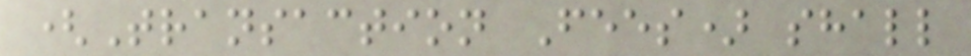(Transaction Fees) shall
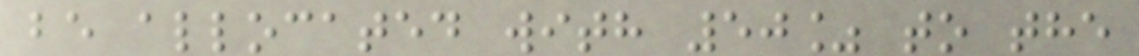be allocated with 50% to the
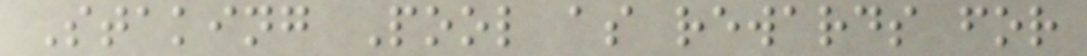Staking Pool as rewards for
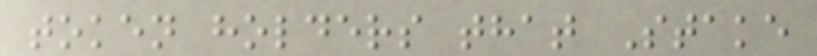token holders that Stake
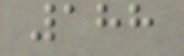188
